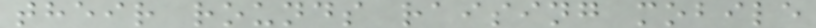their rounds raising mobile
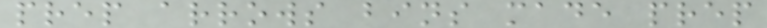prep arrows bins made prep
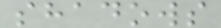shadows
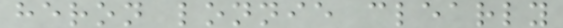heron lonnie clearly
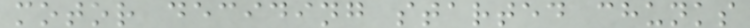motor deciding started chunks
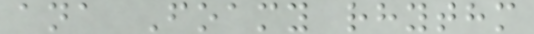ana Foamy rhythm
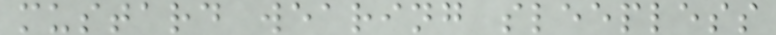mustard wearing sleepless
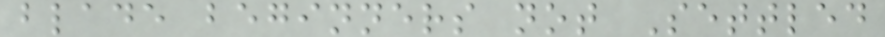blade beginners not Settled
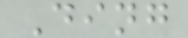Ding
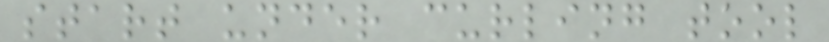start under curling tool
